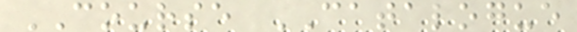COURSE CATALOGUE
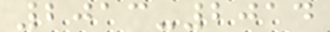2013-2014
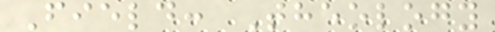Field: Theology
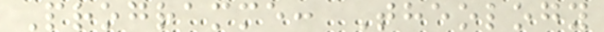Programme: Theology
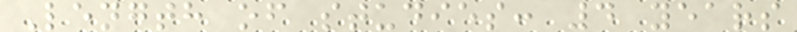Length of studies: 4 years
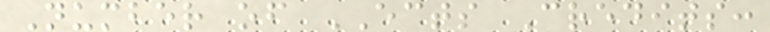Number of ECTS Credits:
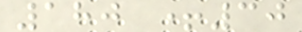180 +30
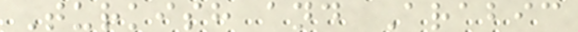Turkish and Arabic
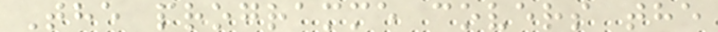The programme covers the
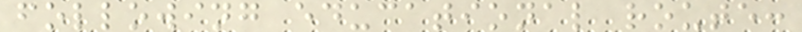following educational route:
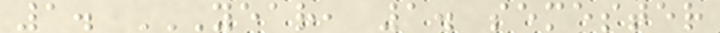1. YEAR, 1. SEMESTER
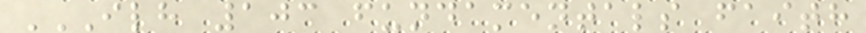ILH 103 FUNDAMENTALS FAITH
